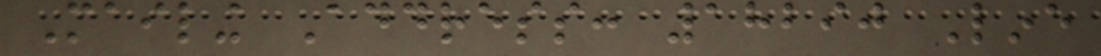Mailing Address: 18290 Line
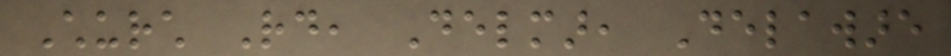Church Rd, Delmar, Delaware
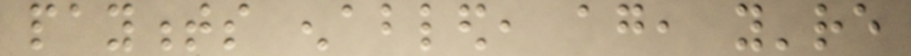payments enabled, again, you're
